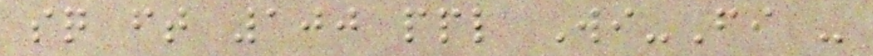sq ft 100 ppl Wi-Fi -
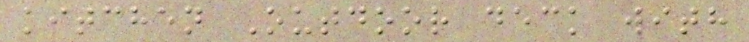kitchen Outdoor deck with
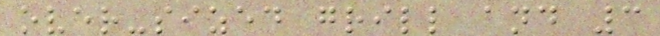over-sized grill and 3
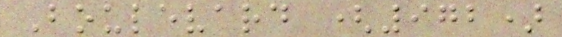Boulevard (972)
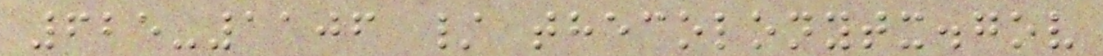625-1106 / thecolonytx.gov
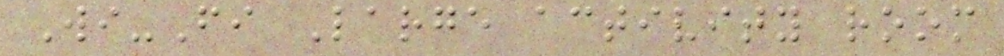Wi-Fi Large activity room
